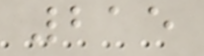215
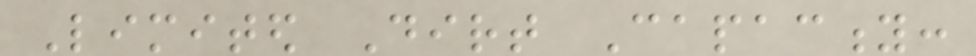Limited Dirt Capacity:
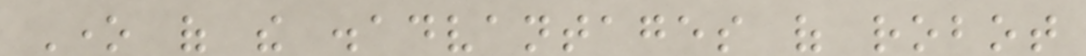One of the disadvantages of robot
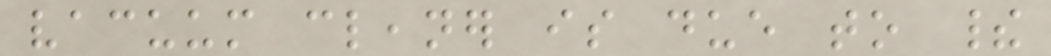vacuum cleaner is due to their
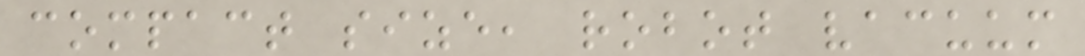compact size, robot vacuum
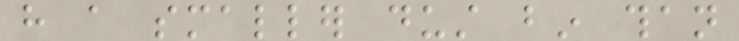have a smaller dust bin than
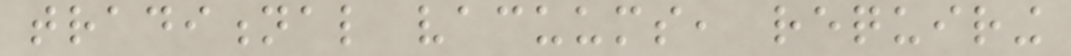traditional vacuums, requiring
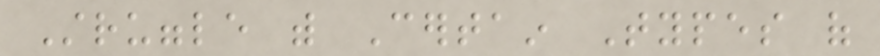Struggle with Certain Types of
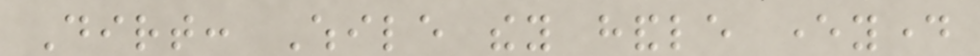Dirt: While they handle everyday
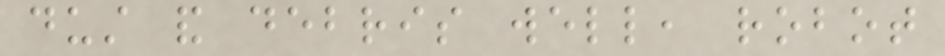dust and debris well, robot
